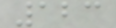123
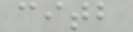citb
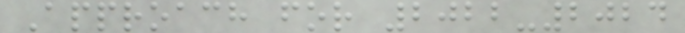Approach for 2022-2024
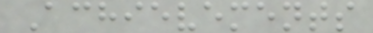Achievements
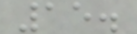15.
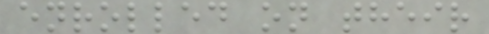enrolled on their
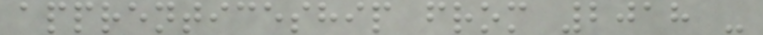apprenticeship from 2018 -
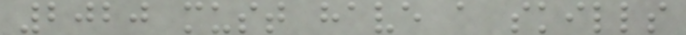2020 must have a skills
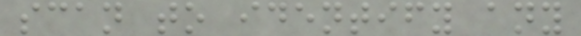scan to identify any
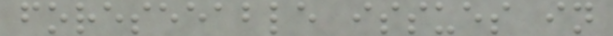foreseeable issues in
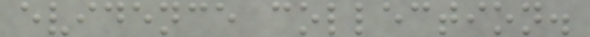evidence collection.
